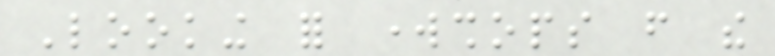Looking for workshops from the
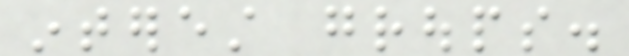interest groups.
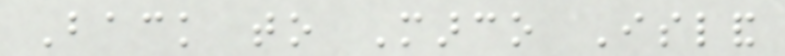Back to Marco Island
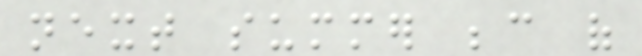next summer because of
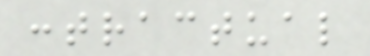contractual
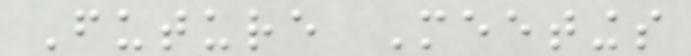Future Meetings
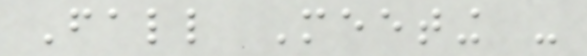Fall Meeting -
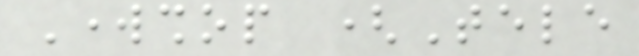Workshop (Tele
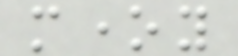money
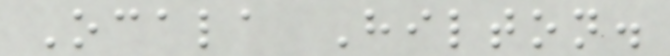Ocala Hilton.
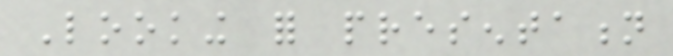Looking for presentation
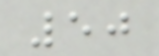50
